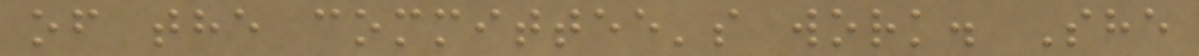of the committee's work. She
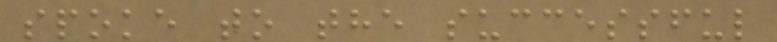spoke to the successful
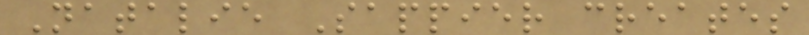Natalie Sappier creates
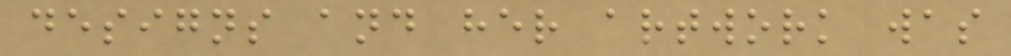designs and her artwork was
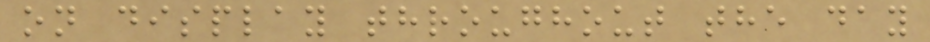on display throughout the day
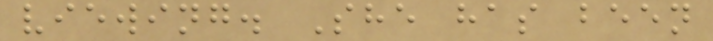viewing. She has been
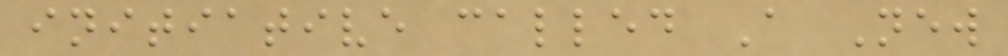initiative called A New
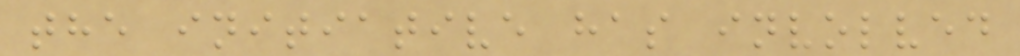the initiative has involved
